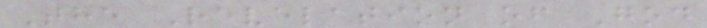The Revelation of God
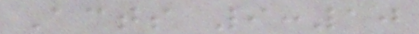Acts 9:10
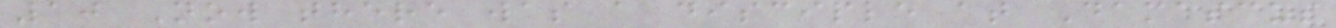10 Now there was a disciple at Damascus
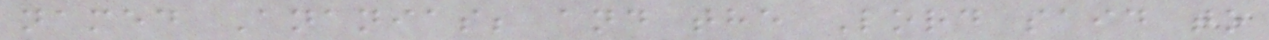named Ananias; and the Lord said to
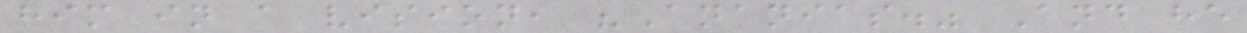him in a vision, "Ananias." And he
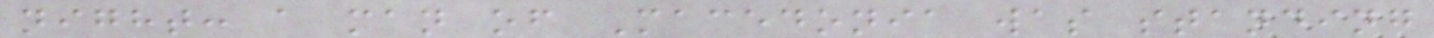night: a man of Macedonia was standing
